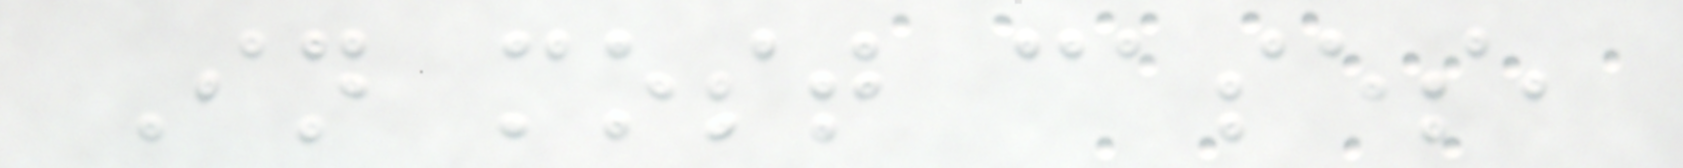In most cases,
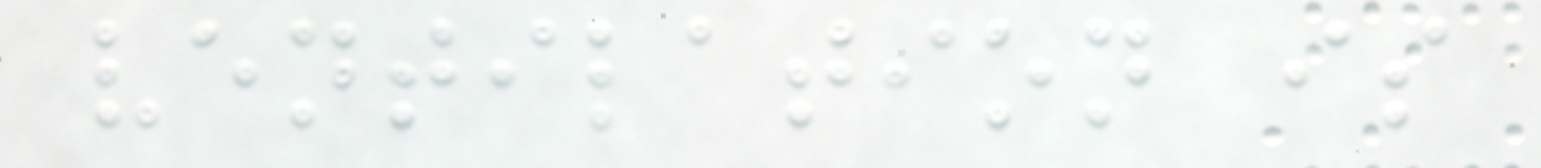ventilation is
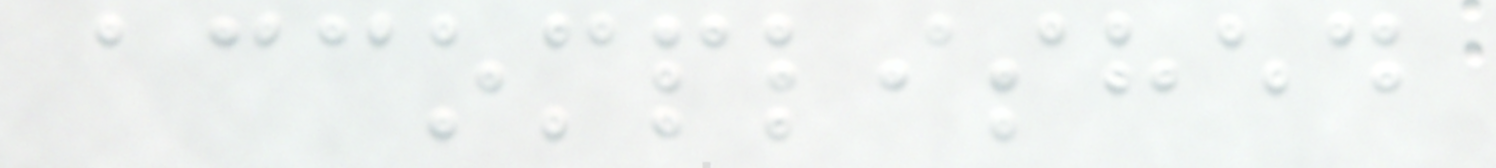accomplished
